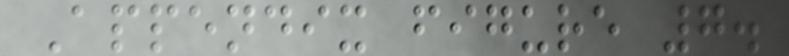Appendix figure 7.
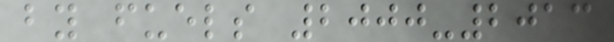by fuels 2000-2013
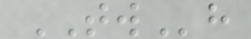TWh
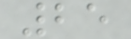25
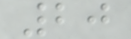20
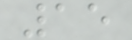15
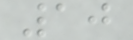10
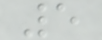5
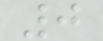0
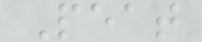Peat
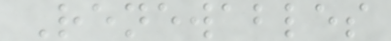Renewables
